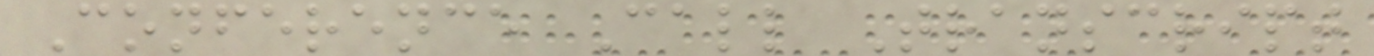Conference Call Transcript
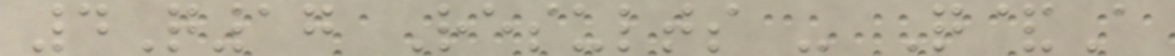4Q17 Results - Q&A
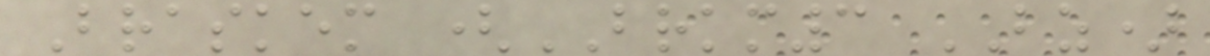Braskem (BRKM3 BZ)
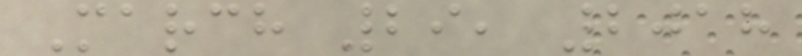March 29, 2018
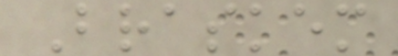Braskem
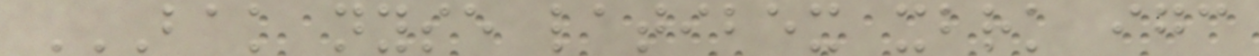BAK NYSE LATIBEX XBRK IGC
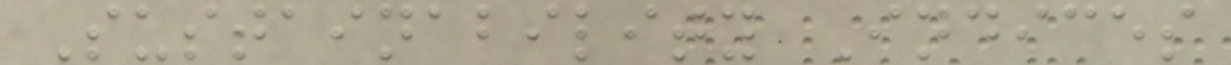Sustainability Indices
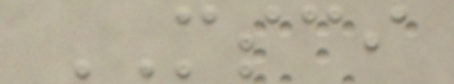MSCI
